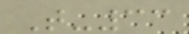T-33
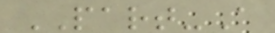PART-A
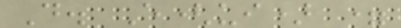D. E(ui) =
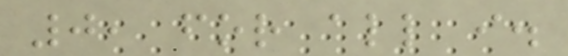0, for all i.
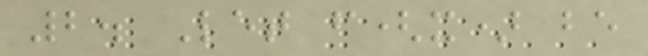2. Let f(x) be
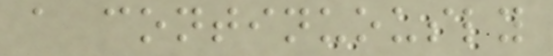a continuously
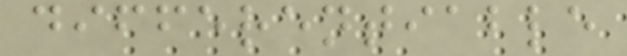differentiable
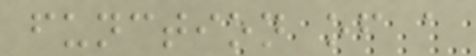function of a
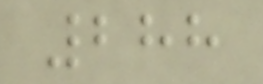288
